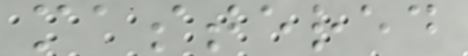mastered
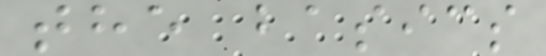the basics
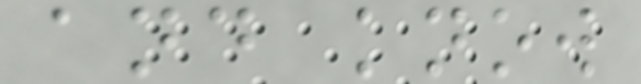and know
